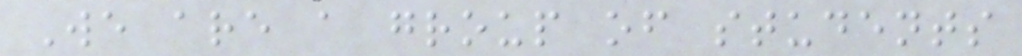We are a group of students
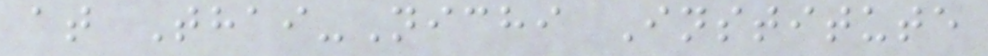at Thai-Nichi Institute
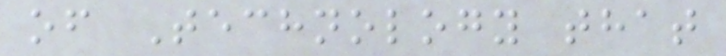of Technology that
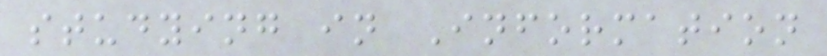studying in Information
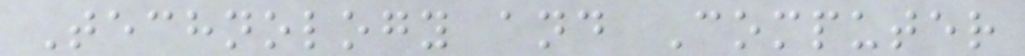Technology and Computer
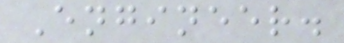Engineer.
